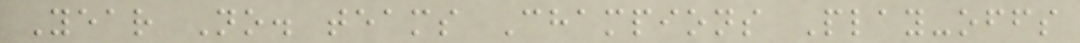Year No. teams Champions Play-offs
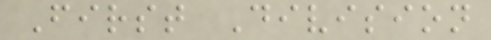First Division
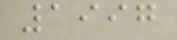1997
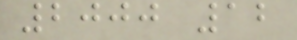2000 12
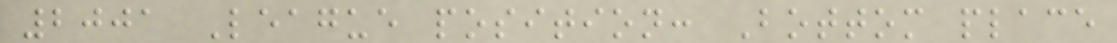2001 League position: Bottom place
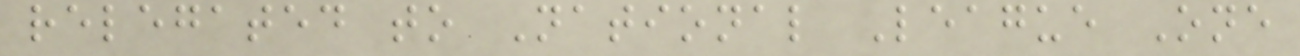relegated to National League One
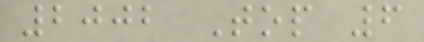2002 Top 6
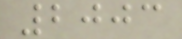2003
